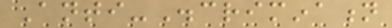Anti-Discrimination
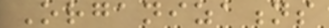Organizations
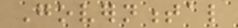Governmental
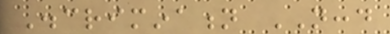Discrimination NCCD
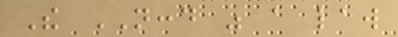The NCCD was a law
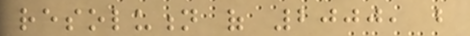resolution of 2000, but
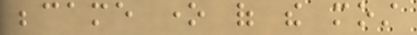became one of the most
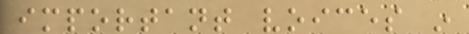important voices in
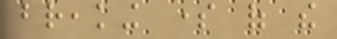breaking some of the
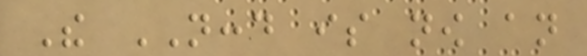The NCCD is now an
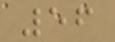56
